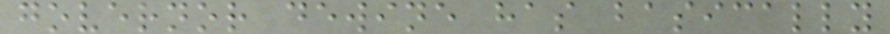governor dewine has basically
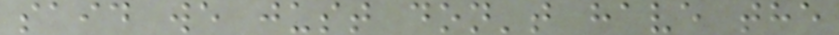said we just don't have the
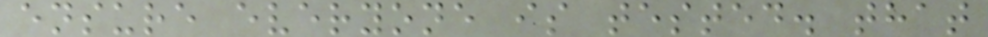ensure everyone is tested. that
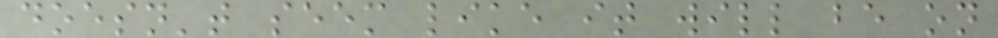doesn't seem like it will be on
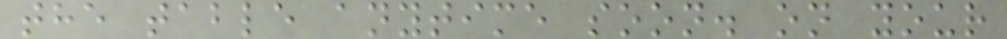the table anytime soon. on your
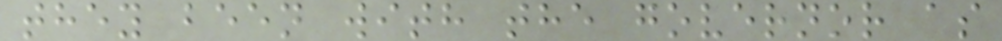they been with the governor as
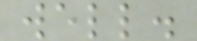well.
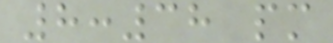8:38 pm
